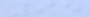95
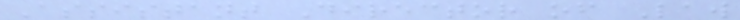Assistant Director of Law
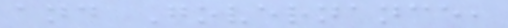and Governance,
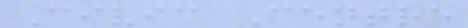Civic Centre
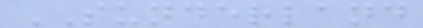SUNDERLAND
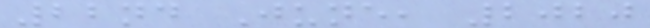22nd June, 2020
